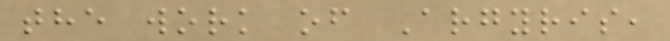the work of Argyris,
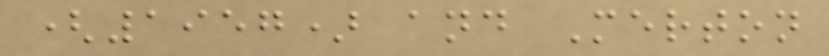(1957) and Merton
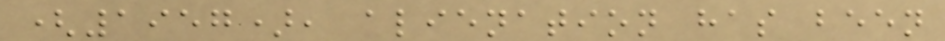(1957), alienation has been
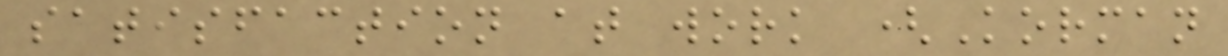satisfaction at work (Korman
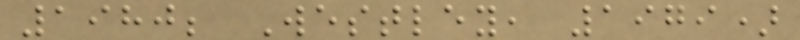1980; Westley, 1979)
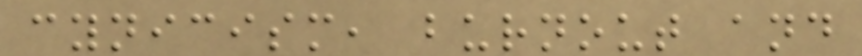cynicism, burnout and
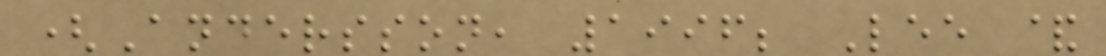(Andersson, 1996; Lee &
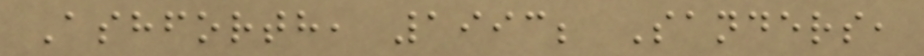Ashforth, 1993; Sanders,
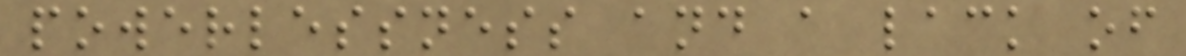powerlessness and a lack of
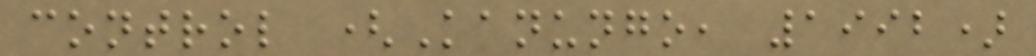control (Kanungo, 1992)
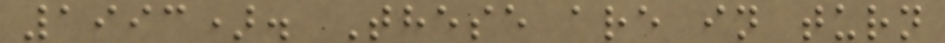1993). These are in turn
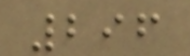296
